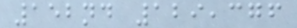152nd 129,376
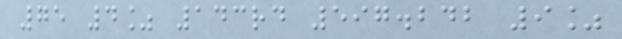75 4% 143rd 597.242 9%
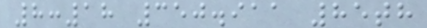8:18 350.911 85th
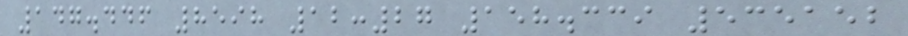147.446 8598 12:27 158.339 535152
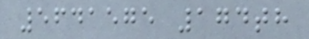5641575 174th
